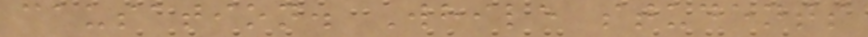causation. While students
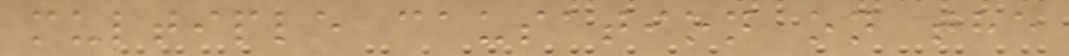multiple causation on the
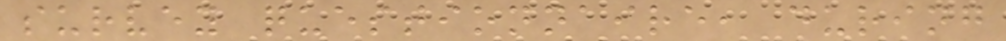survey questionnaire, during
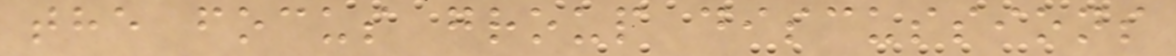the focus group discussions
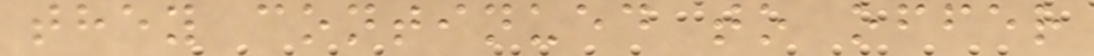they continued to offer
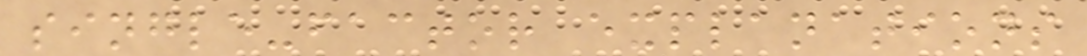single-factor explanations
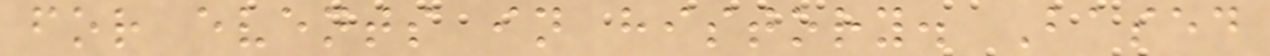for events in history. Based
